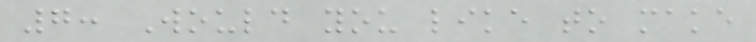7: Would you like to make
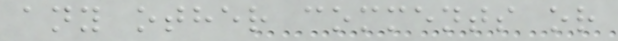any other comments or
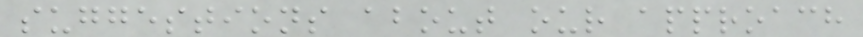suggestions about our approach
